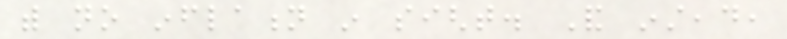with no inflation in sight. And instead,
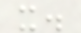it.
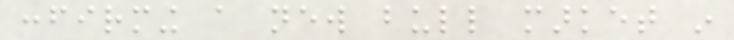confirming a new bull market in
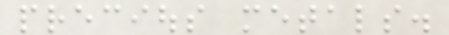precious metals.
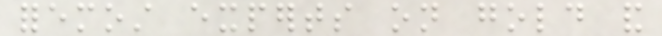foremost experts on gold and
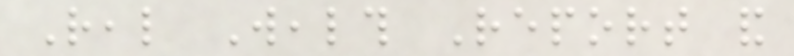Real Wealth Report and
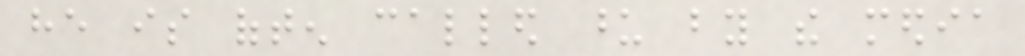he is often called upon by the media
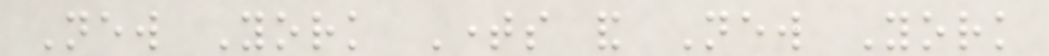New York Times and New York
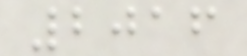2016
